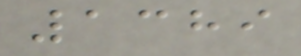1389
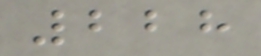228
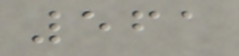561
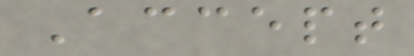Accept
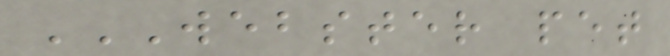WEBSTER PET
